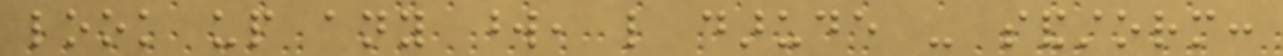look up any word, like darude - sandstorm:
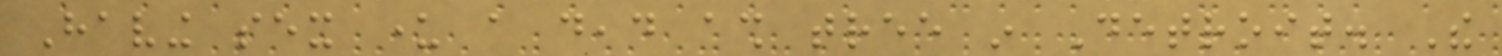Having sex under a dead ash tree in Detroit. The
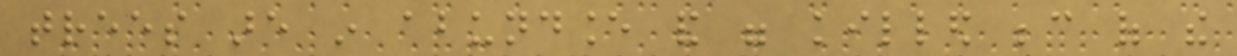trees are in abundance and were killed because of the
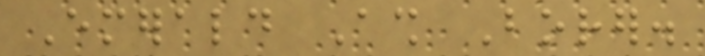Emerald Ash Borer.
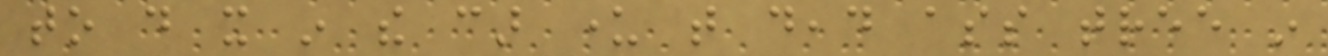to do it in the car under that dead ass tree in
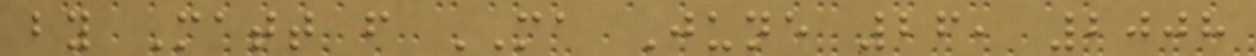by Matt from MA June 26, 2008
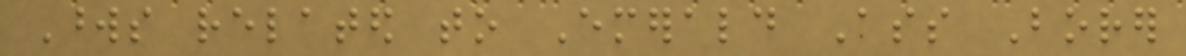Words related to Emerald Ass Borer
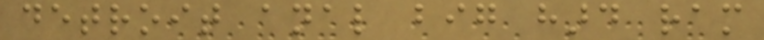detroit anal big hard ram
